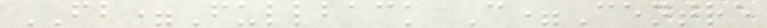FB=Fullback C=Centre
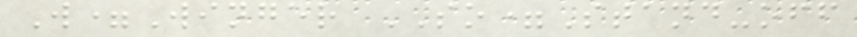W=Winger SO=Stand-off
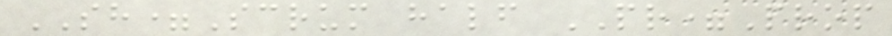SH=Scrum half PR=Prop
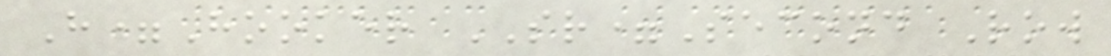H=Hooker SR=Second Row
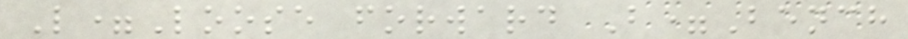L=Loose forward B=Bench
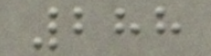288
